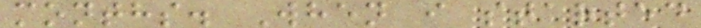months. When i started
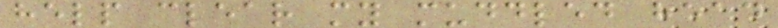help clear my muddled head
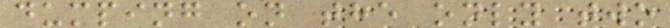dumping on the only two
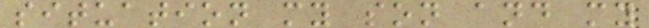situation my son and my
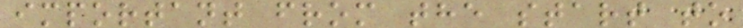important from the start to
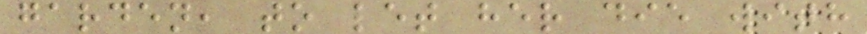garden, to let her die with
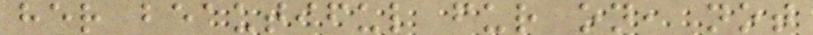her beautiful fur on, not
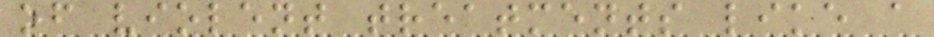of violent treatments like a
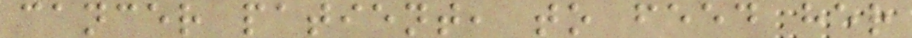cancer patient, to feed her
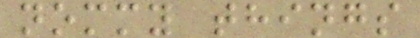nommy things
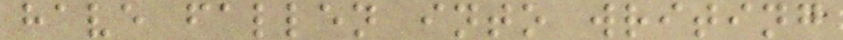have fallen into writing
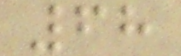68
